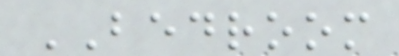BEDROOM
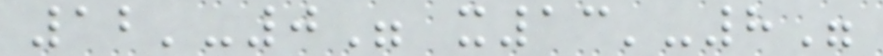12'-0" x13'-8"
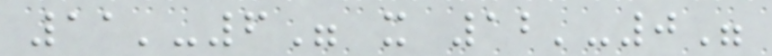11'-6" x 12'-0"
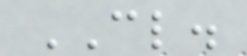CL.
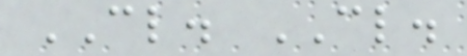CL. CL.
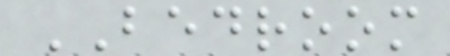BEDROOM
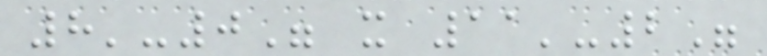8'-0" x 11'-2"
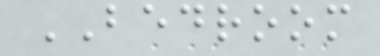BEDROOM
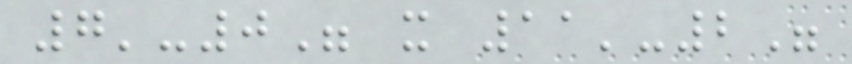7'-0" x 11'-2"
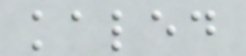kaled
